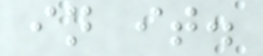in it.
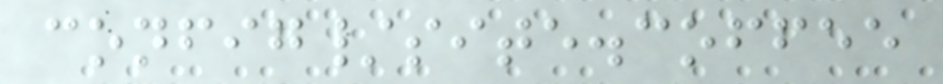config/site.coffee
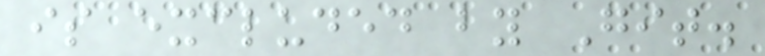is excluded by Git.
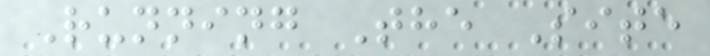Running The Site
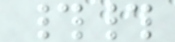##
